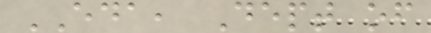EDA, Dept of
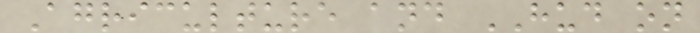Agriculture and HUD on
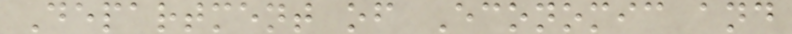Department of Economic and
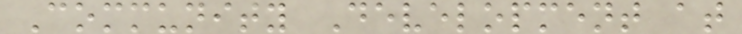Community Development at
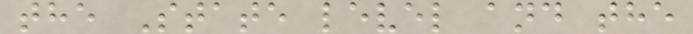the State level and the
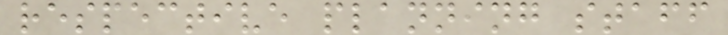respective planning staff
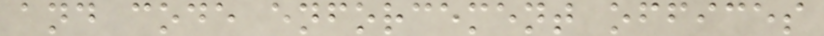and code enforcement offices
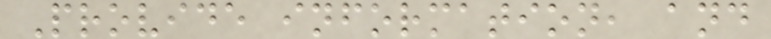Provide information, and
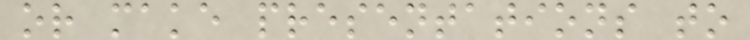or make presentations to
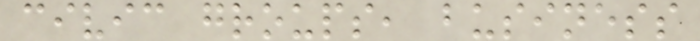civic groups, business
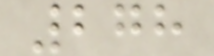278
